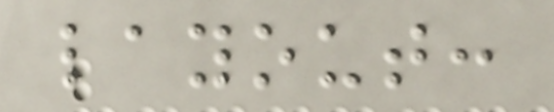layout:
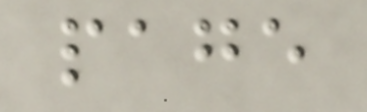page
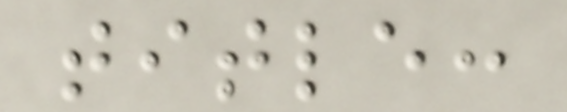title:
